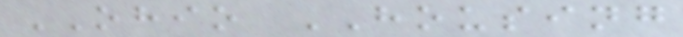OHIO HOUSING
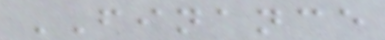FINANCE
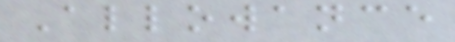Allowance
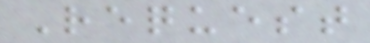Request
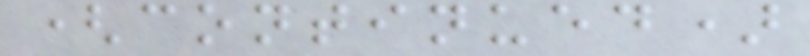(continued)
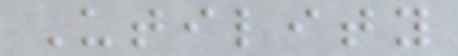Utility
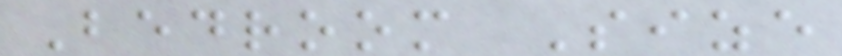Bedroom Size
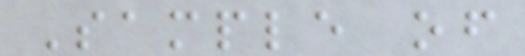Sample of
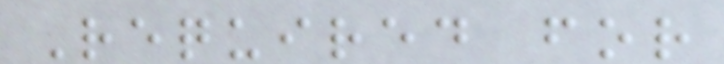Required for
